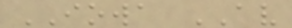IOWA AV
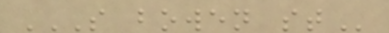S BOWEN ST
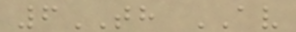6TH AV
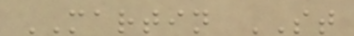MARTIN ST
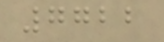7722
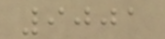9001
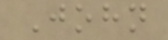John
